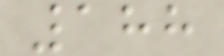188
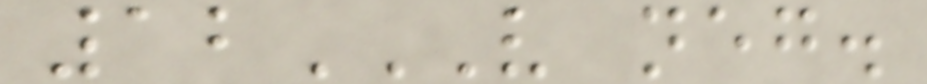12V NEG.
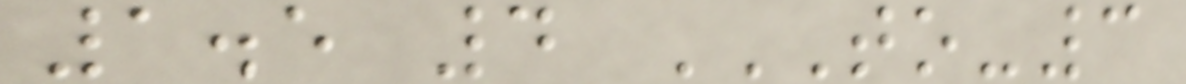1.5 4 TO-3
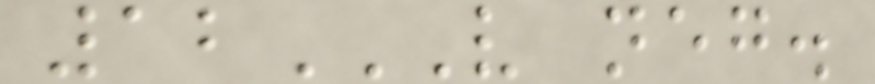12V NEG.
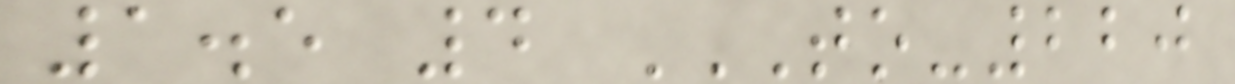1.5 4 TO-220
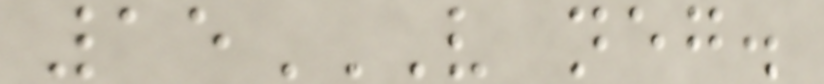15V NEG.
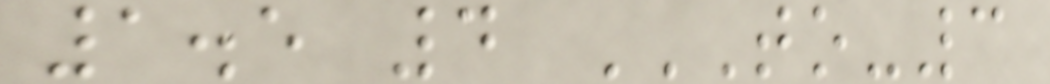1.5 4 TO-3
